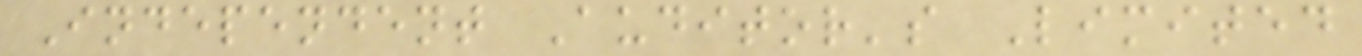Independent Auditor's Limited
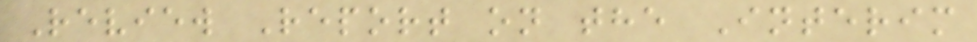Review Report on the Interim
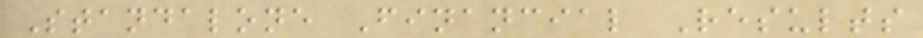Standalone Financial Results
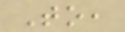To,
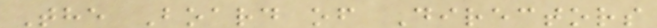The Board of Directors
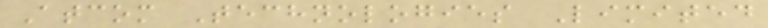Atcom Technologies Limited
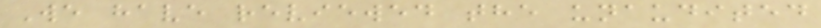We have reviewed the unaudited
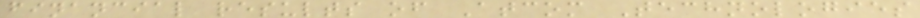financial results of Atcom Technologies
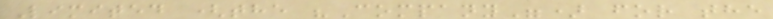Limited (the "Company") for the
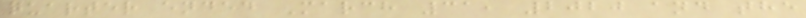quarter ended March 31, 2020 and the
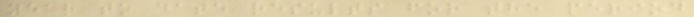year to date results for the period
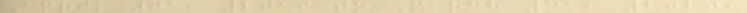April 01, 2019 to March 31, 2020,
